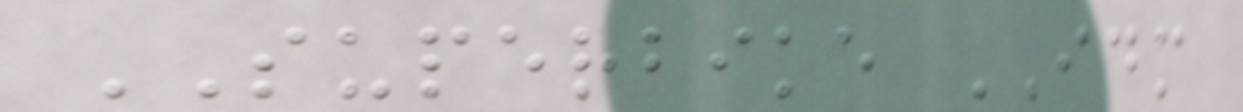SUPERBIKE IDM
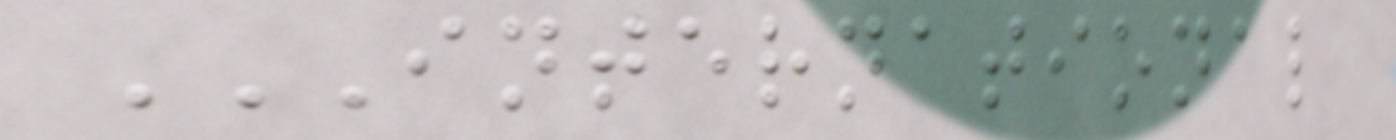INTERNATIONAL
